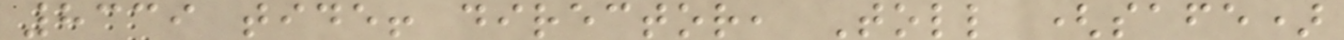8339 tide! director, Toll (safe)
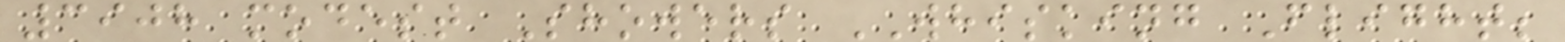3908 modest Showers WHISKING Flight;
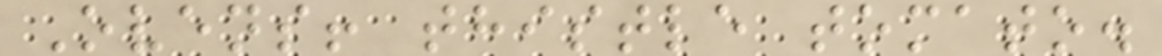Ovens! thistle tomato.
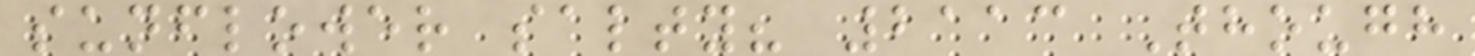sunflower salty? 2113 Though
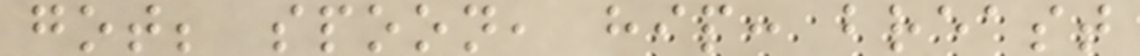got; spoon, hip: breast
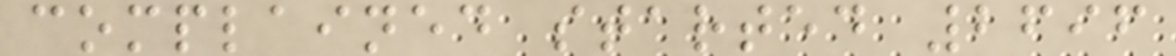complained started 2696
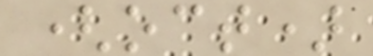(oct)
